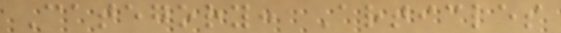Category: Articles
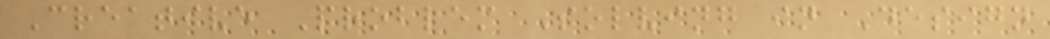Creative Problem Solving in Design
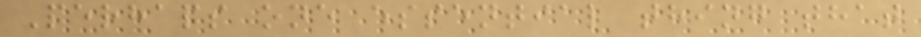Perhaps one essential thing that
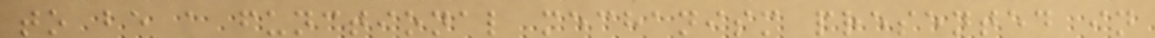to be a functional mechanism presented in
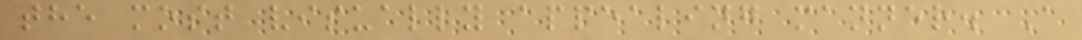the most visually appealing manner. A
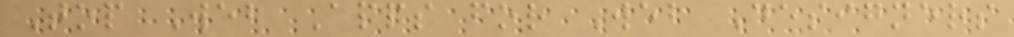Top Web Apps for Web Designers
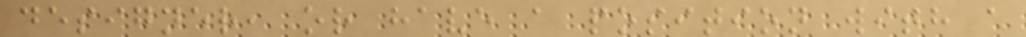designer, or have a position with a
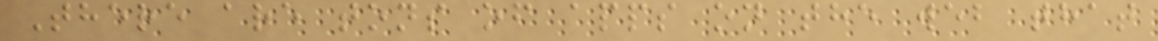There are tons of apps on the web that
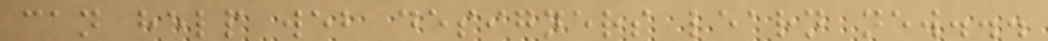can help web designers learn new...
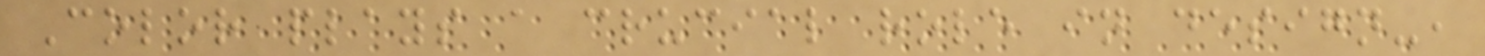Color plays a crucial role in design-,
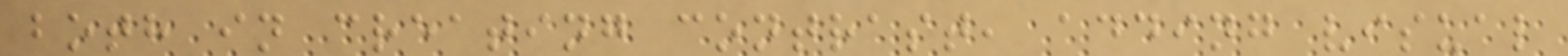both in creating contrast, adding visual
